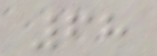68
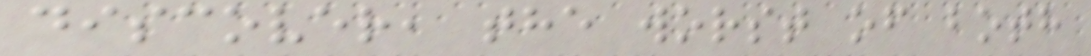discover, the worst of both
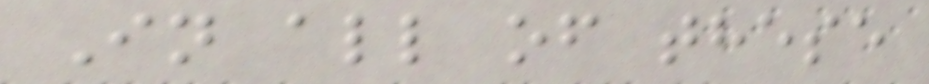In all of these
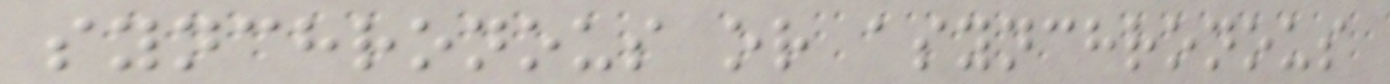synchronous or asynchronous
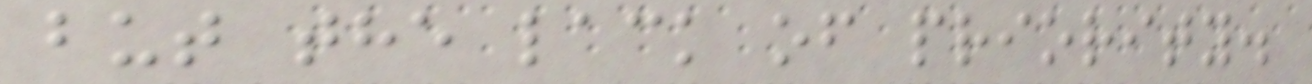but the lack of priority.
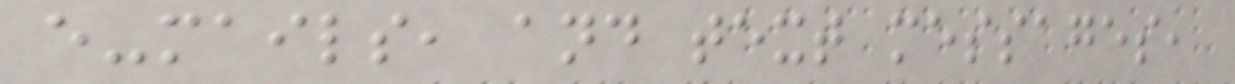e-mails, and text messages,
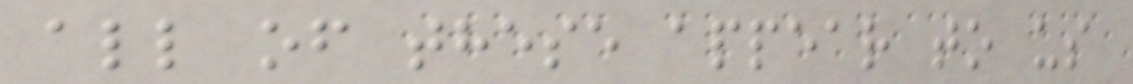all of these appear to us
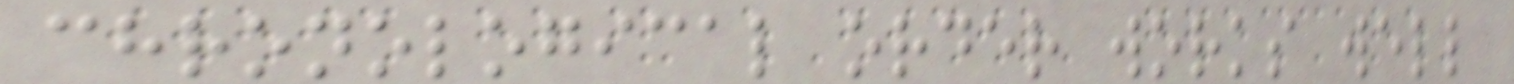chronological order works well
